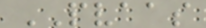PVAAS
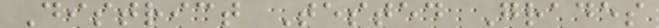District Tested Grades
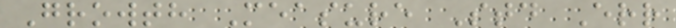Growth Measure Std Err
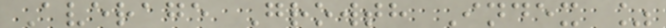Average Growth Index %
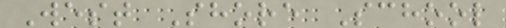West Shore School
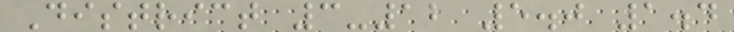District 3-12 5.0 1.4
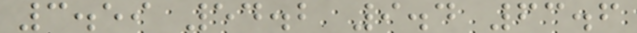3.59 54.2 9.4 63.6
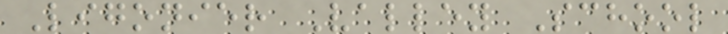Ligonier Valley School
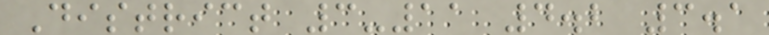District 3-11 4.2 3.1
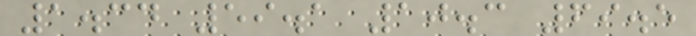1.34 59.1 10.3 69.5
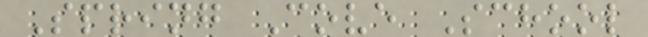Spring Cove School
